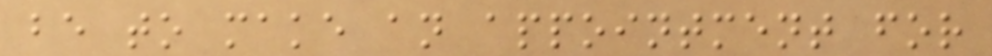be to make an appointment for
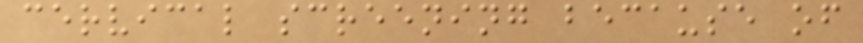cervical screening because of
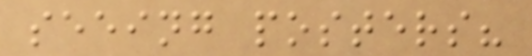seeing posters?
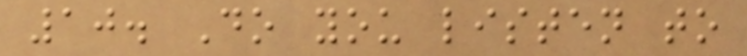10. Do you listen to
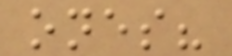ones?
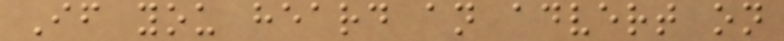If you heard an advert on
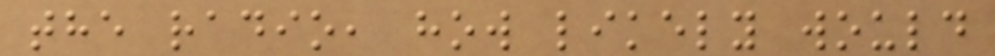the radio, how likely would
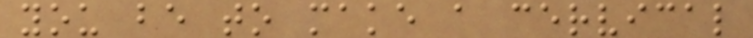you be to make a cervical
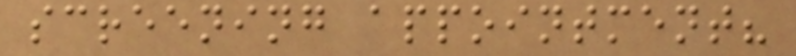screening appointment?
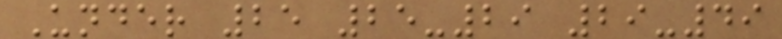Under 25 25-29 29-49
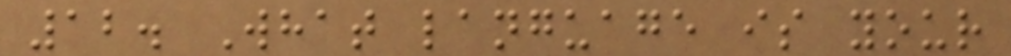12. What language is your
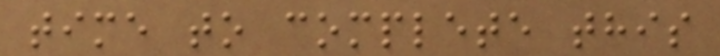time to complete this
